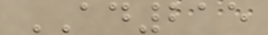AD215
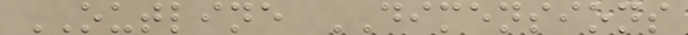OUTLINE DIMENSIONS
